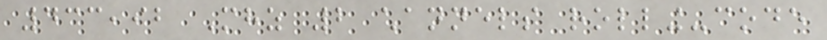433,92 Mhz 2 channels rolling-code
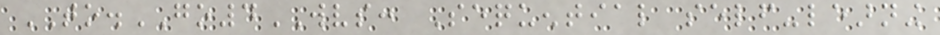TO.GO4WVS: Sequential self-learning
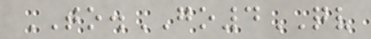TO.GO4QV
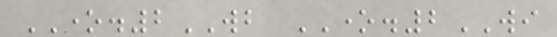ONE.2WB ONE.2WI
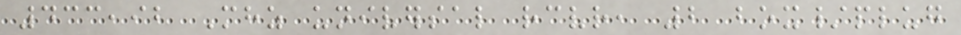433,92 Mhz universal receiver, 2 box/plug
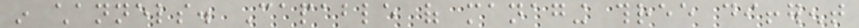in channels. Capable of managing three different
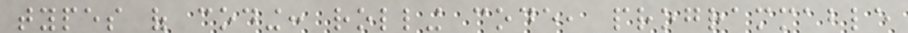types of coding: rolling code, programmable
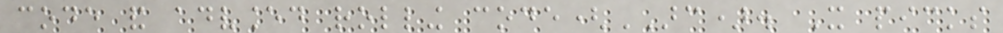code and advanced rolling code(ARC). It picks
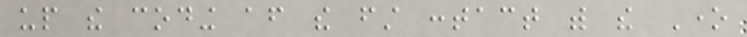up the coding after the first contact with the One
